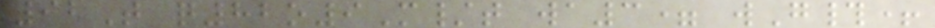92T q82o9M/t wa3= wG#+
